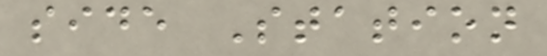side Station
